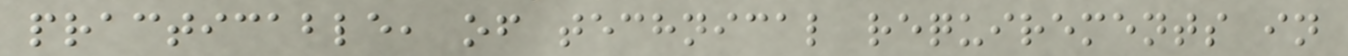practicable, of technical requirements in
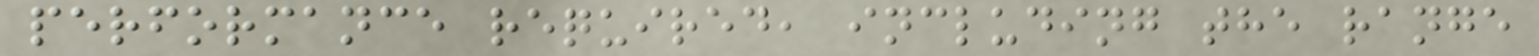performance required, including the range
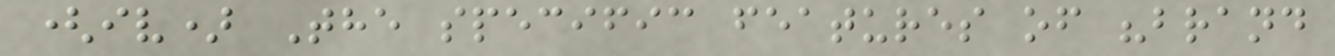(iv) The specific features of "brand
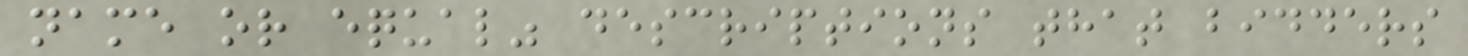name or equal" descriptions that bidders
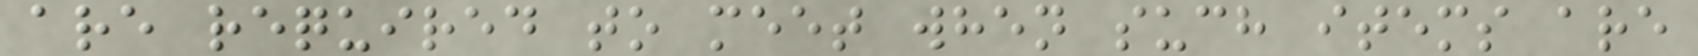are required to meet when such items are
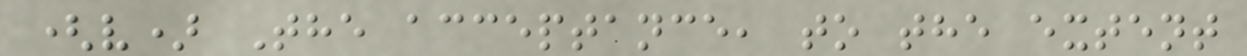(v) The acceptance, to the extent
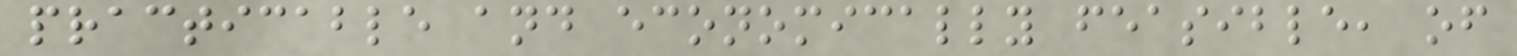practicable and economically feasible, of
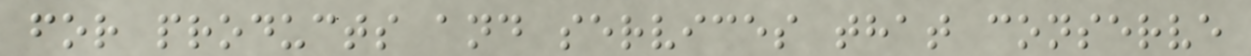for products and services that conserve
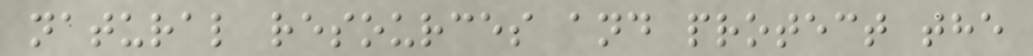natural resources and protect the
